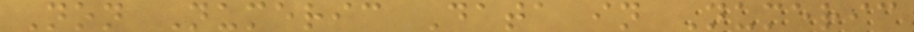Non Numeric Data in Numeric
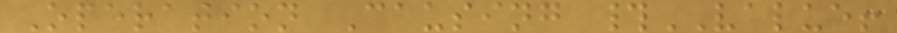Operation Causing #VALUE!
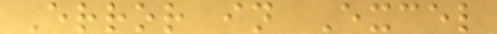Error in Excel
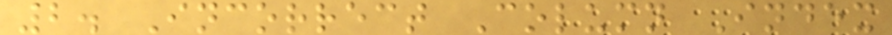2. Incorrect Column Index
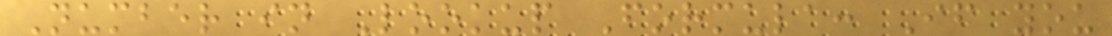Number in Lookup Formula: If you
